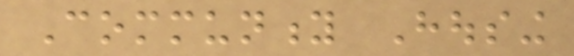Community Housing
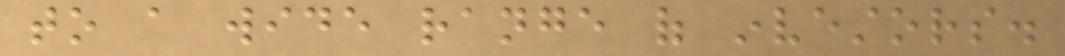to a wide range of investors.
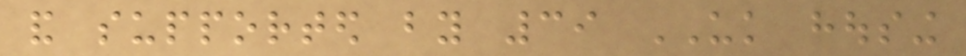and supported by 39 UK housing
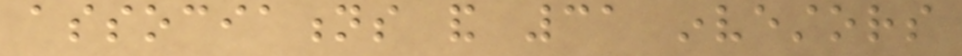associations and 31 investors
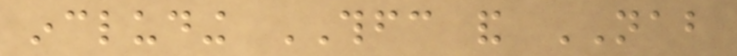including THFC and NAB
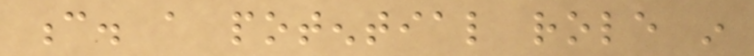c. a potential role in
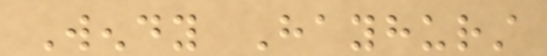Wendy Hayhurst
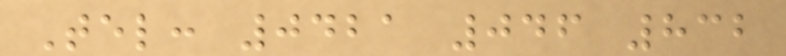Tel: 0421 046 832
